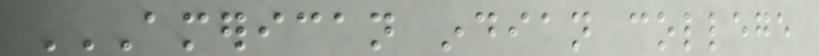AMERICAN INDIAN COLLEGE
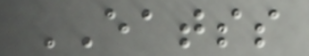EATSS
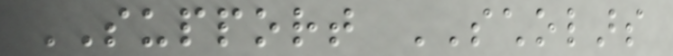SUPPORT SCHOLARS
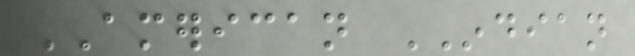AMERICAN INDIAN
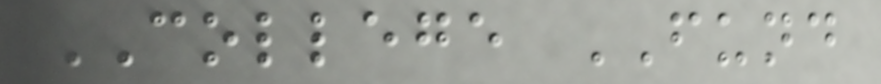COLLEGE FUND
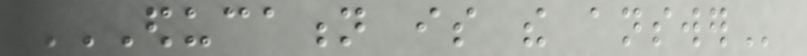EDUCATION IS THE ANSWER
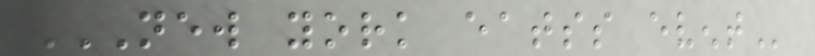NEW YORK EATSS EVENT
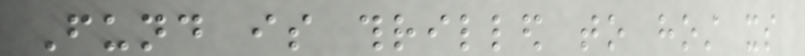Fund is thrilled to host its
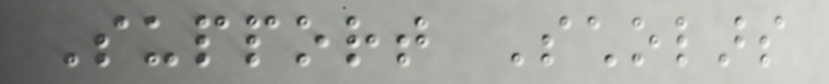Support Scholars
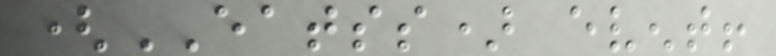(EATSS) event!
